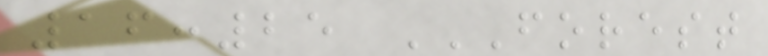16:25 FOREST
